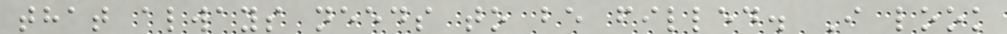that always needs to be filled. I look
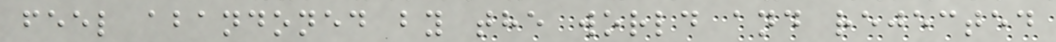feel abandoned by the world and rejected
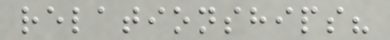relationships?
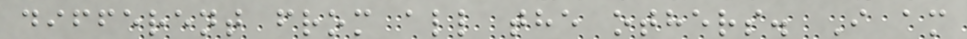different from all the others. I am
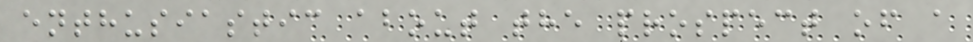enthusiastic about the prospect of a
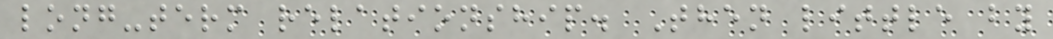long-term relationship. Then little by
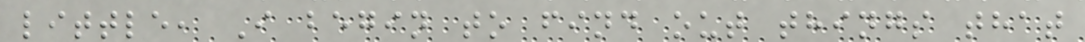little, I begin to find out things that
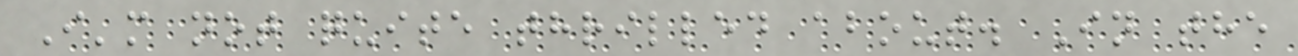I'm not quite thrilled about. In the
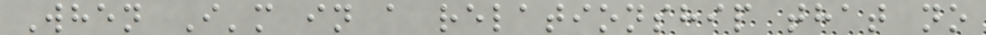When I'm in a relationship that no
